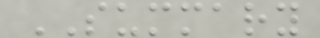SUMMARY
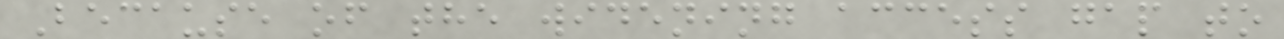Because of the widening access gap to
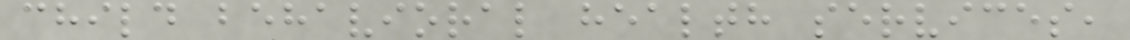child behavioral health services,
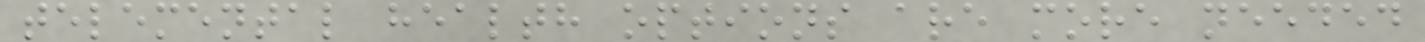telemental health options are more needed
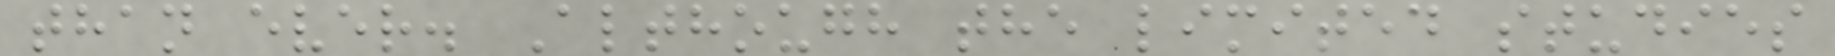than ever. Although the limited studies
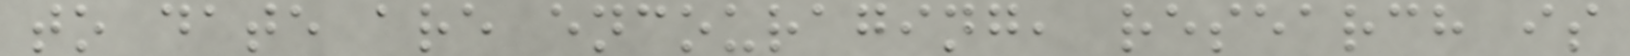to date are encouraging, research is
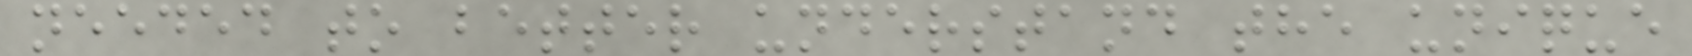needed to better understand the unique
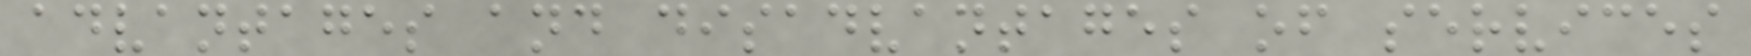advantages and disadvantages of services
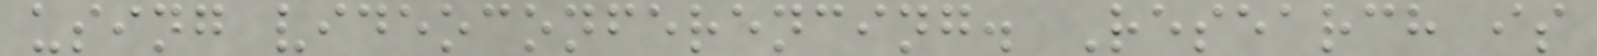using videoconferencing. Research is
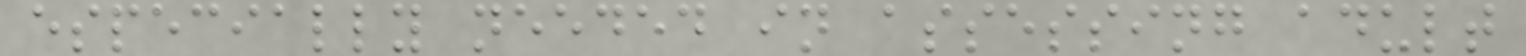especially needed in assessing adult
